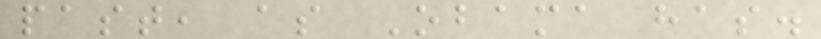past, as Obama has.
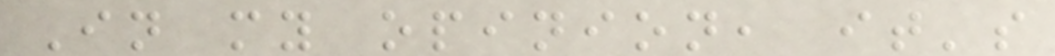In my opinion, it's
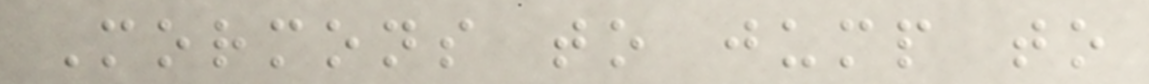Mormons to jump to
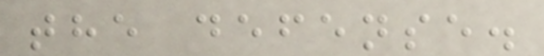the defense.
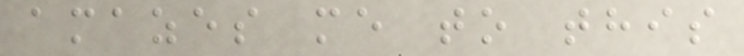amazes me to this
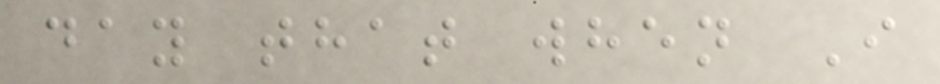day that when I
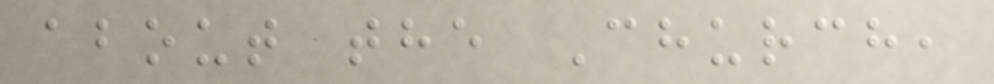about the Church,
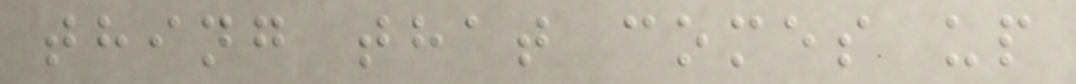thing that comes up
